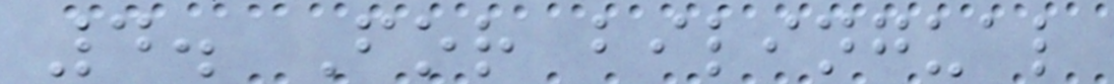4. For bilingual
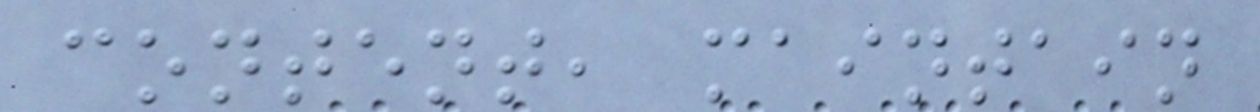content, maintain
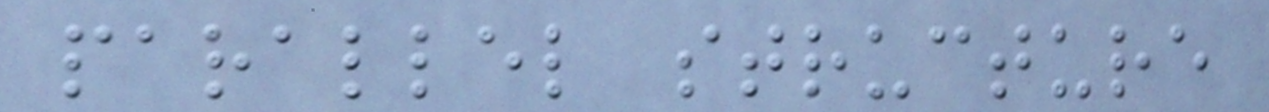parallel structure
